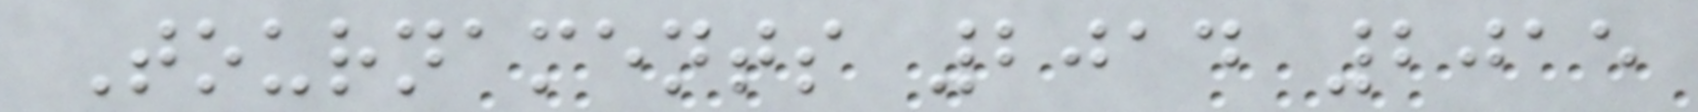Tournaments 2014 2015
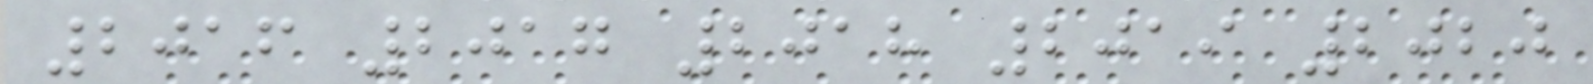2016 2017 2018 2019 2020
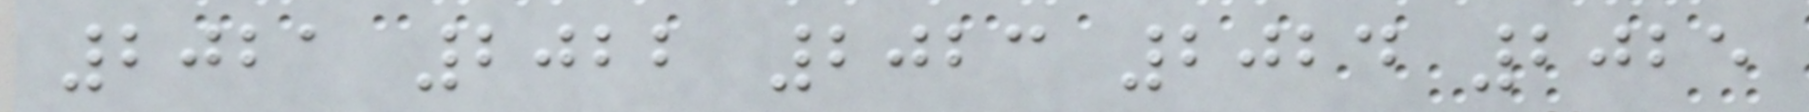2021 2022 2023 2024 2025
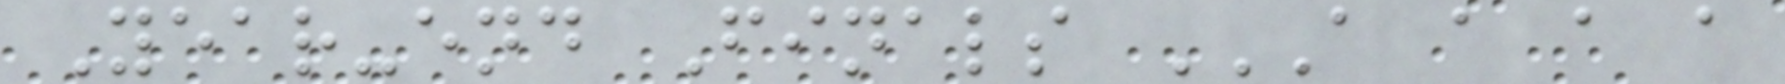Year-end Finals A A A A
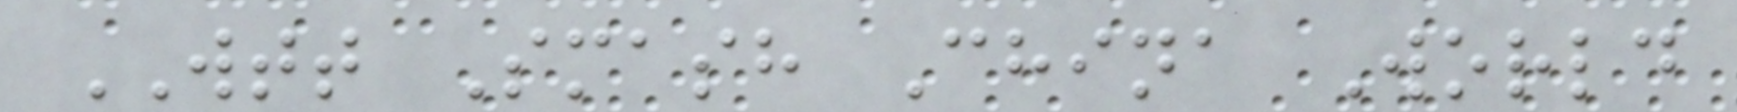WTT Smash China World
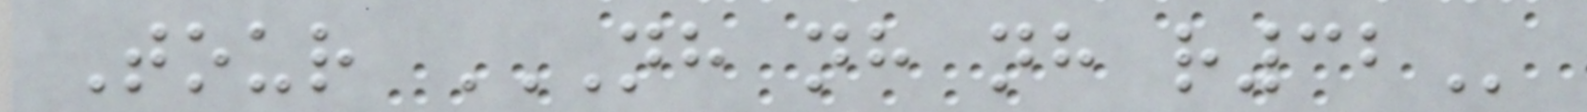Tour NH NH NH R32
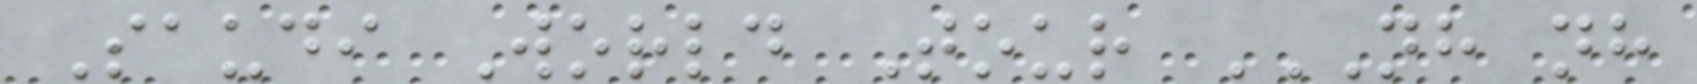Saudi World Tour NH NH
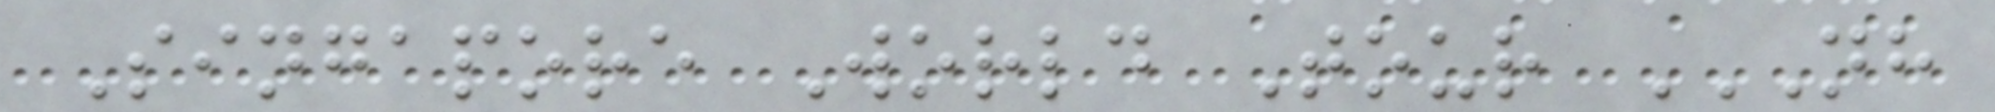Singapore World Tour NH
